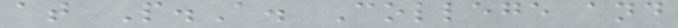at P.A. College and
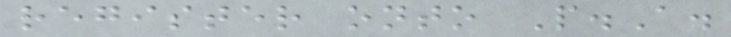register onto P.A.
